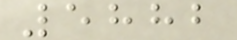5882
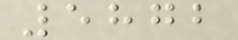5872
